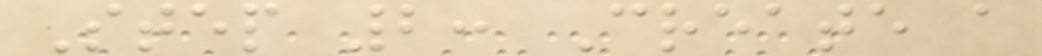Step 2: Create a
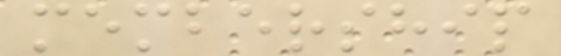membership
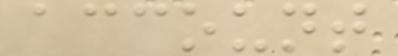account
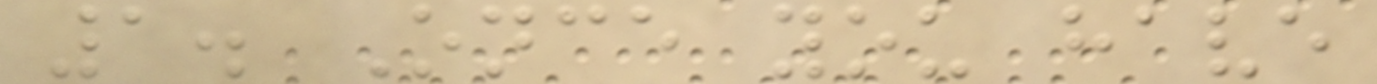1. Once you have
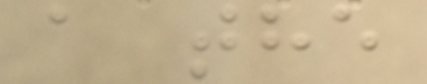a the
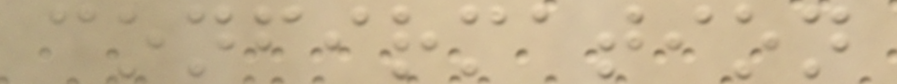confirmation
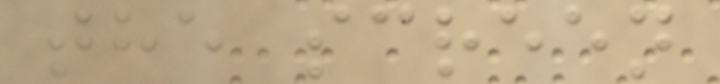the screen
